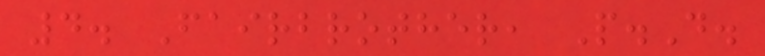4. Fairbrother, P.D.
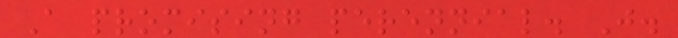A promising perennial. J.
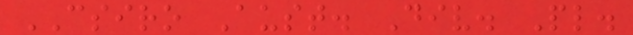CSIRO Aust. Div. Pl.
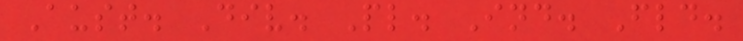Aust. Div. Pl. Ind. Fld.
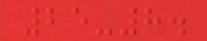25-8.
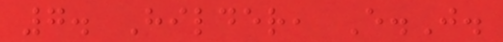7. Hilder, E.J.
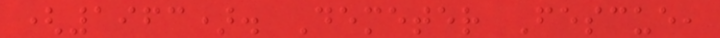(1963). Demeter Fescue,
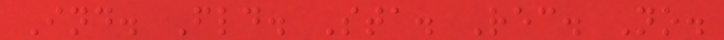Ind. Fld. Sta. Rec. No.
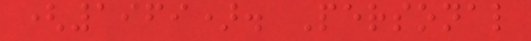(1969). Personal
